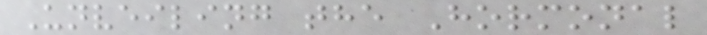Unveiling the Hormonal
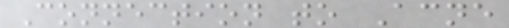Connection to Acne
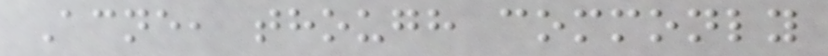Acne, though commonly
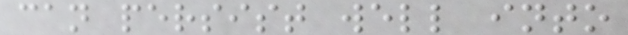can persist well into
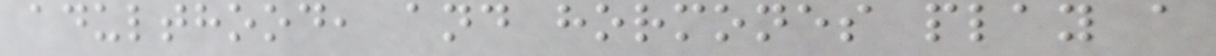adulthood, and hormones play a
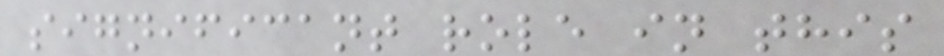significant role in this
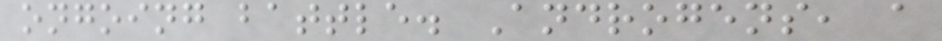ongoing battle. Androgens, a
